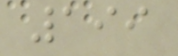199
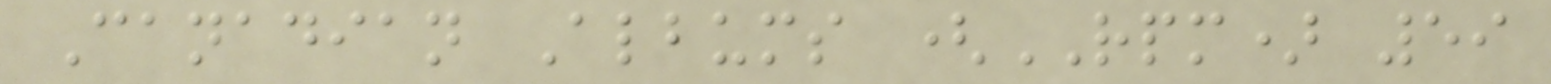Canadian Albums (RPM) 59
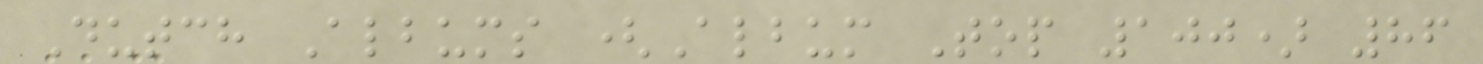Dutch Albums (Album Top 100) 86
